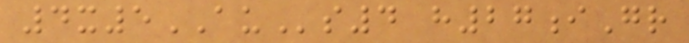4x5AUs4 h27iGr
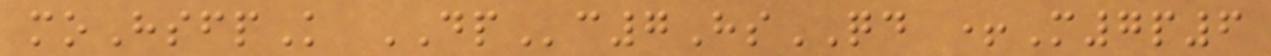moHsfpK DPc7HsQD +M7p6
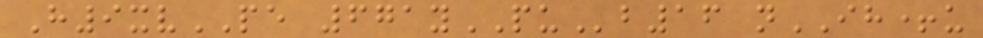H9xvPE 671yPUb16 nIH+u
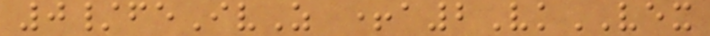0/feIvZ +a2VkVEX
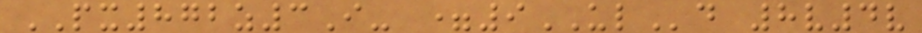PX872z3I- =9ULd 8v4v
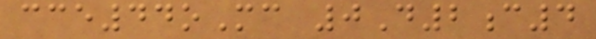cce44oMc 0D2c4
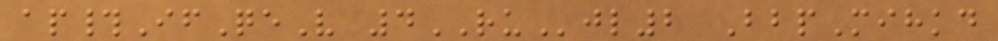ap#IfQeV 4RUjl2 BbpMihkd
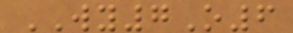WY7O6
